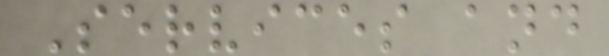Services and
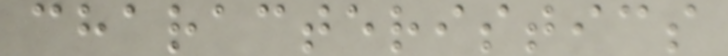characteristics
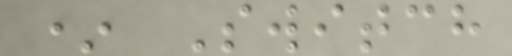* Switch
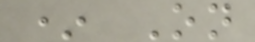* On
